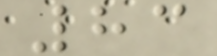83
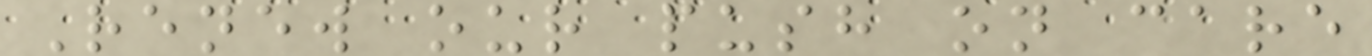Renew our push on care
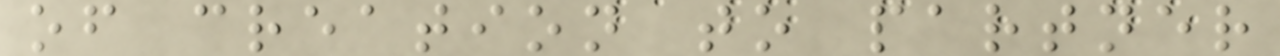of creation to partner
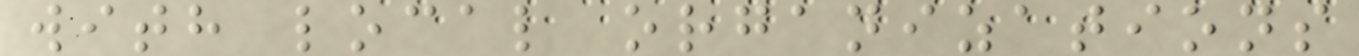with local organizations
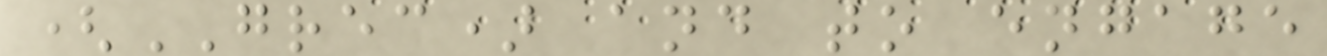(GREC) and to engage
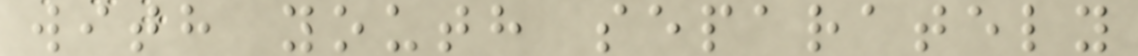with youth separately
